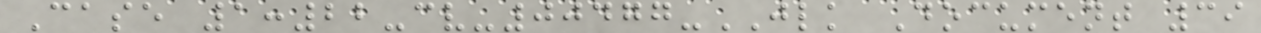Case 1:22-cv-00477-JLK Document 39
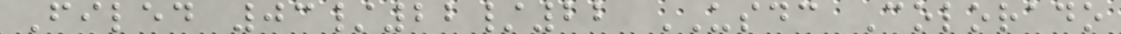Filed 03/22/22 USDC Colorado
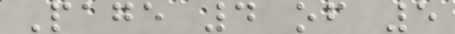Page 4 of 5
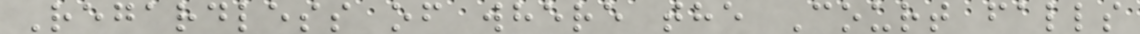Regardless of where the Court falls
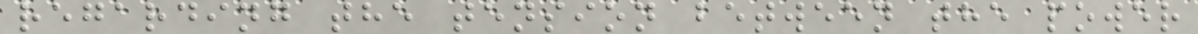regarding the tension between the power
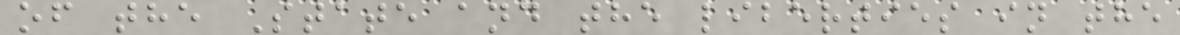of the State and the liberties in the
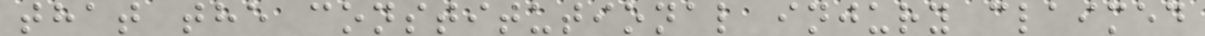that the constitutional injury claimed
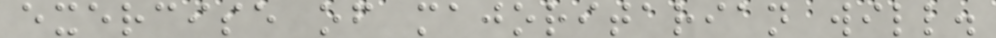exercise of majoritarian will.
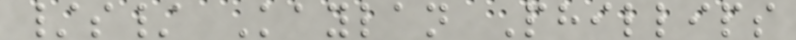/s/ Kaylan Phillips
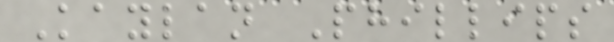Kaylan Phillips
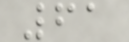61
